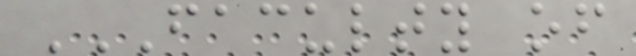FACULTY OF
